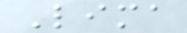Lima
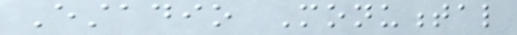Estadio Monumental
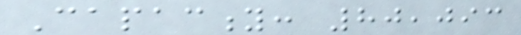Capacity: 80,093
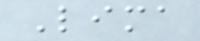Lima
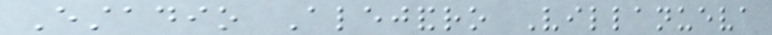Estadio Alejandro Villanueva
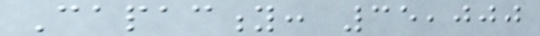Capacity: 35,000
